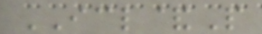ICL&P
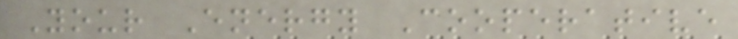Your Energy Cooperative
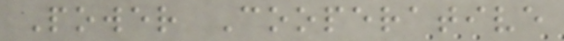Power Cooperative
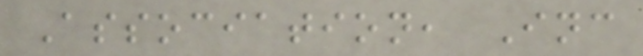Association, Inc
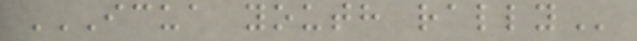ICUA YOUTH RALLY
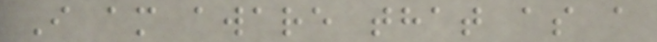I am aware that as a
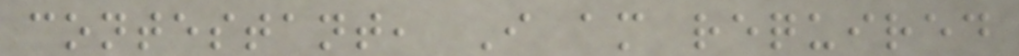contestant, I am required
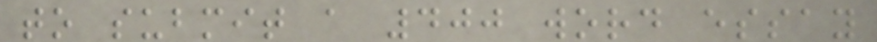to submit a 400 word essay
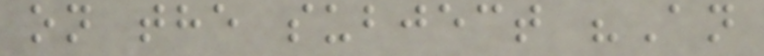on the subject "An
